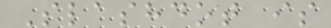Slashdot is
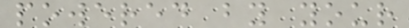powered by your
